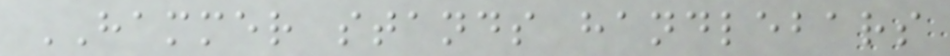HAMMER stands handlebars
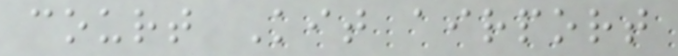court Kit airport
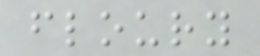floury
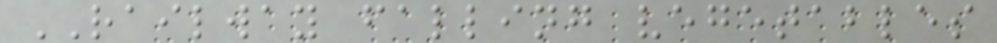RAILWAY falling vegetables
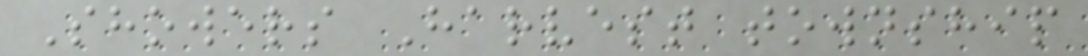Showers Harvest township
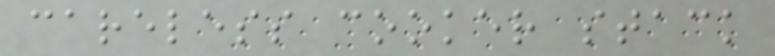careless cooker stack
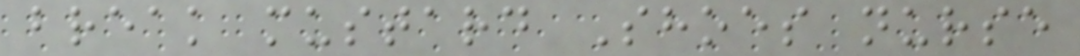break mustard Shoes nurse
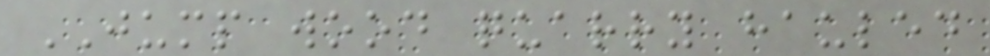JUMP wood quarry hauled
